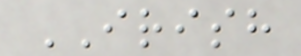IRISH
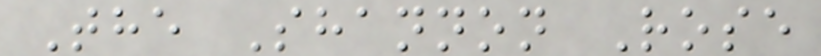The Shannon Rose
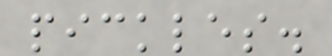pickles.
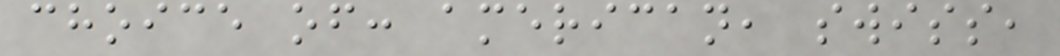choice of: american, swiss,
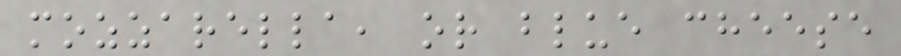mozzarella, or blue cheese
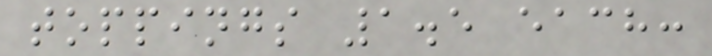toppings 1.5 each:
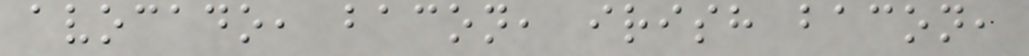avocado, bacon, irish bacon,
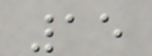15
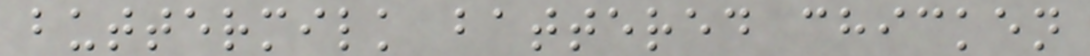buttermilk battered chicken
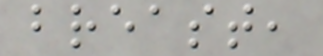breast,
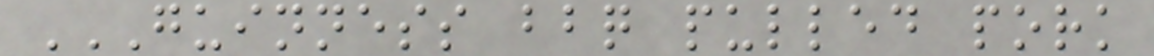GUINNESS BBQ PULLED PORK
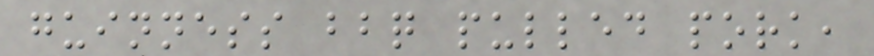guinness bbq pulled pork,
